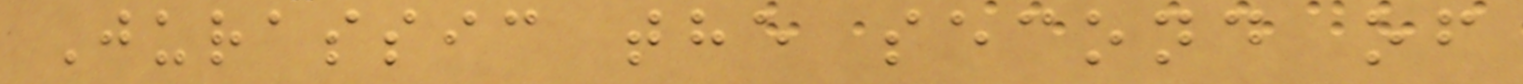Jurassic the second of
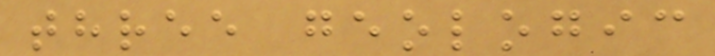three geologic
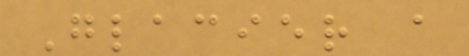Glacier a
